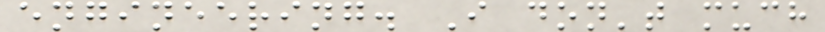engineering. I don't much
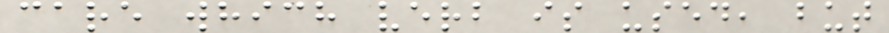care which verb is used, but
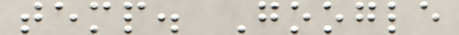temp. Google
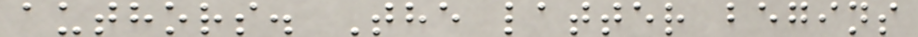authors. The latter begins
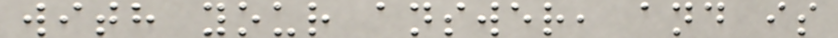with your answer, and is
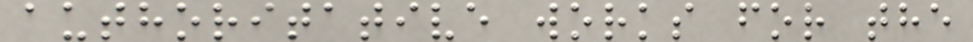authoritative works for the
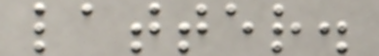latter.
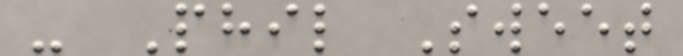- Phil Sweet
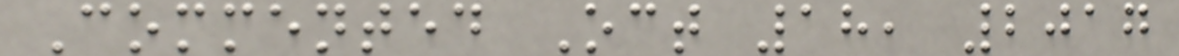Commented Oct 18, 2017
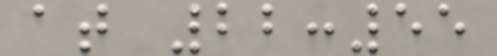at 22:55
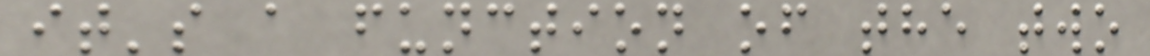it's a function of the two
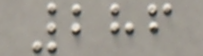286
